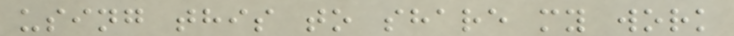using this to share my work
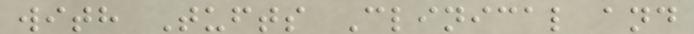with Tufts Clinical and
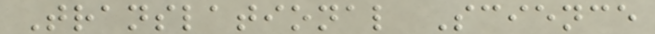Translational Science
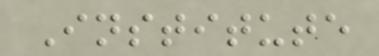Institute
